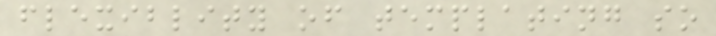flexiblity of templating so
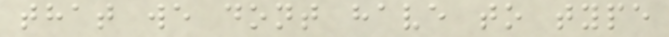that we dont have to type
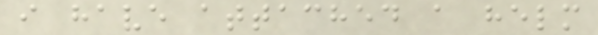i have attached a helm
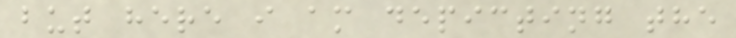but here i am depicting the
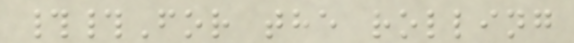##For the rolling
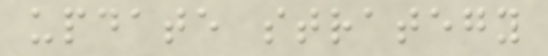update strategy
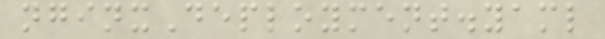nginxDeployment.yaml
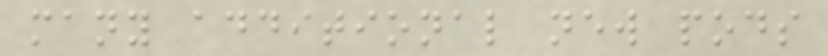many additional new pods
